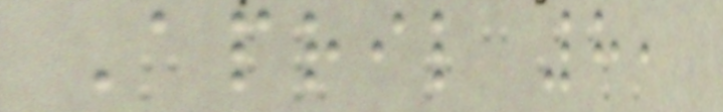April 8,
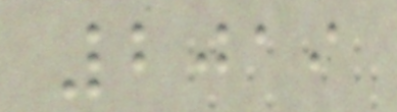2019
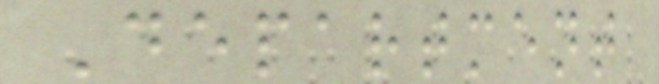Department
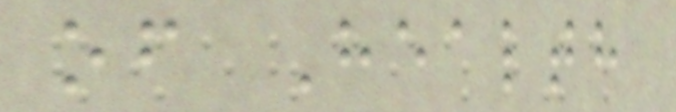of Health
